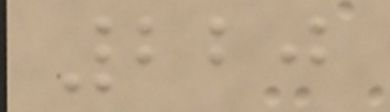220
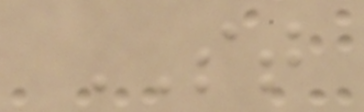ST
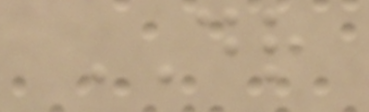DR
